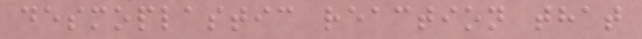desmoplastic reaction that
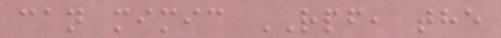can mimic RPF, the
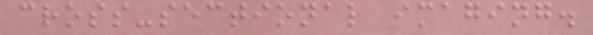cross-sectional imaging.
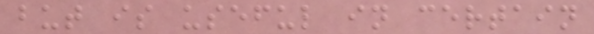but is useful in certain
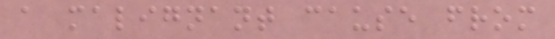a malignant cause from
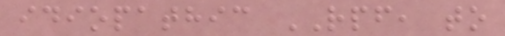idiopathic RPF, to
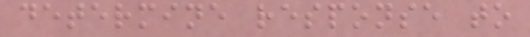determine response to
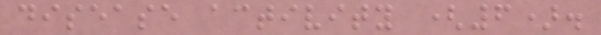disease activity (6).
